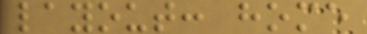layout: home
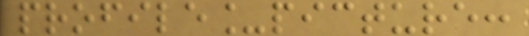profile_picture:
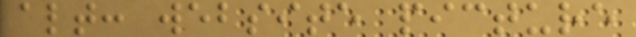alt: website picture
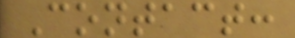Contact:
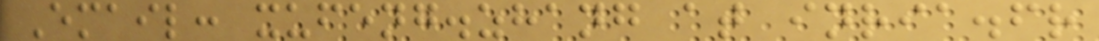Email: xufeng.zhang at inria.fr
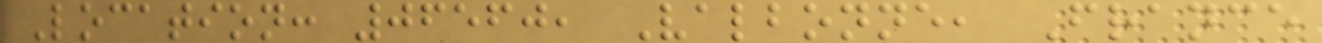Location: 06560, Valbonne, France
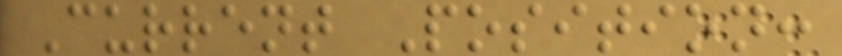Current Position:
